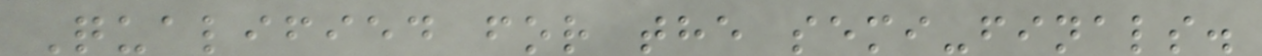Qualified for the semi-finals.
